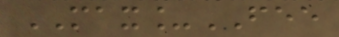MAX_FEE
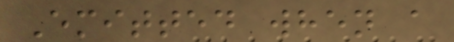Emitted when a
